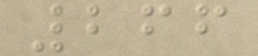266
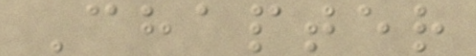Chapter
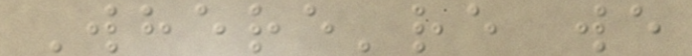Where're we
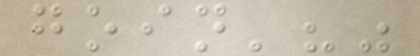goin'?"
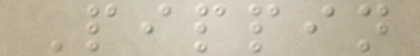Pippin
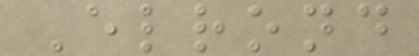Elrond
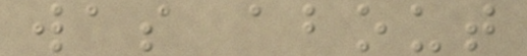was about
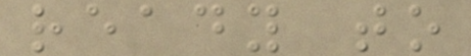ready to
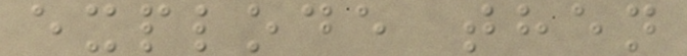explode then
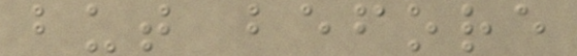but before
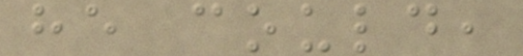he could,
